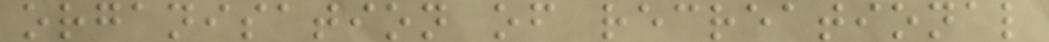organisation of recreational
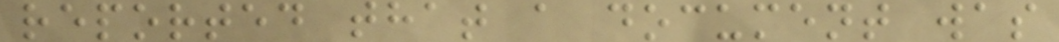reported that a document was
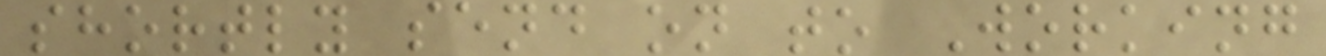shortly send on to Working
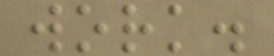work.
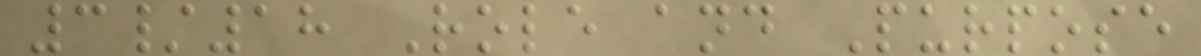3/18 Role and Purpose
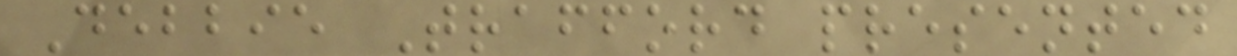Debbie Trafford presented
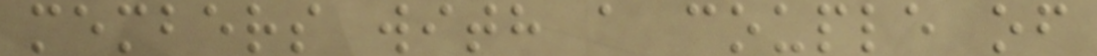members with a couple of
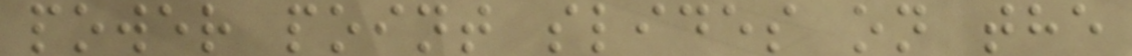power point slides on the
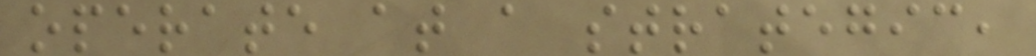operate at a strategic,
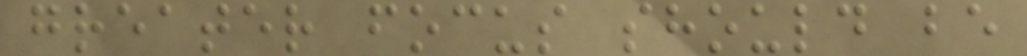greater focus should be
